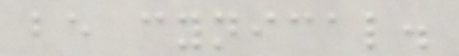be cynical.
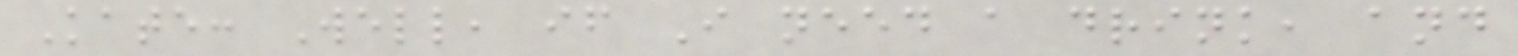Kate: Well, if I need a drink, and
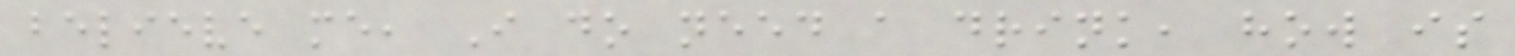believe me, I do need a drink, how is
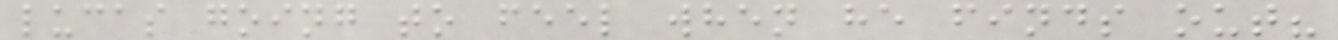lucas going to feel when he finds out?
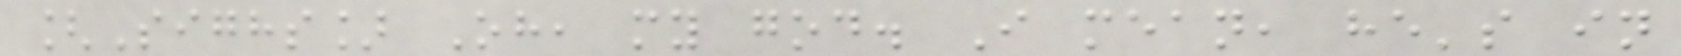[Sighs] Oh, my god. I mean, he's in
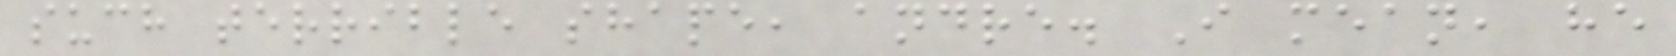such terrible shape, andre. I mean, he
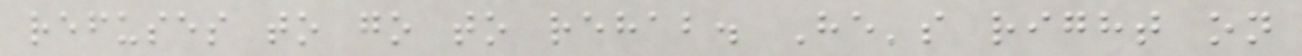refuses to go to rehab. He's right on
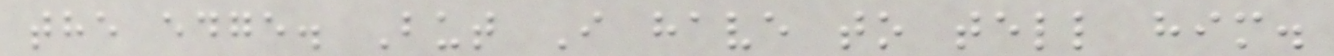the edge. But I have to tell him.
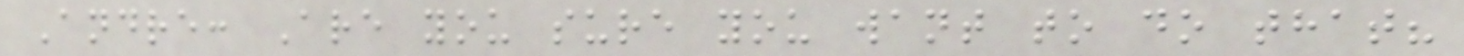Andre: Are you sure you want to do that?
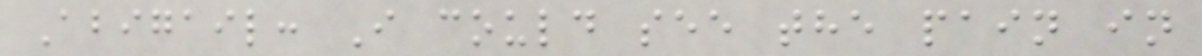Abigail: I could see the pain in
